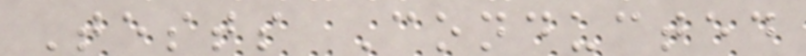Tests Conducted
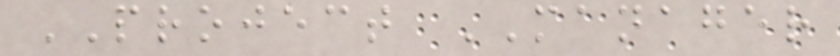PROJECT MANAGER
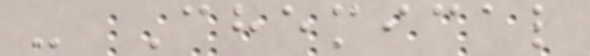- Chemical
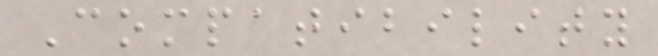Compatibility
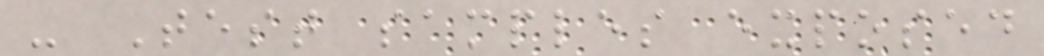- Test samples exposed
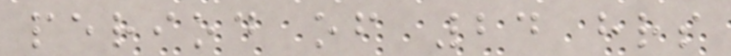period of 24 hrs
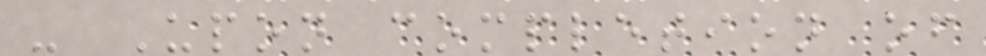- Upon completion of
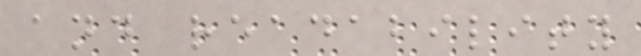and readability
